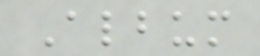Album
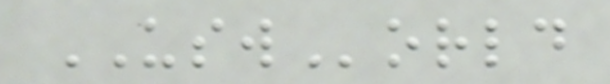USWorld
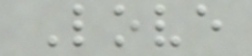Love
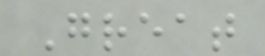Great
